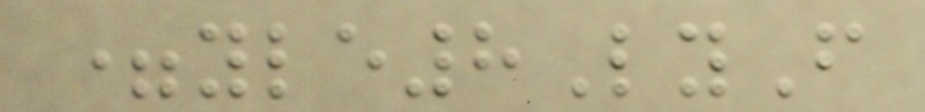=yle8LyF
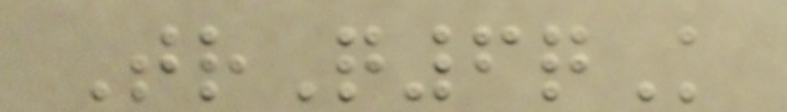TrQ6qK
